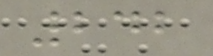242
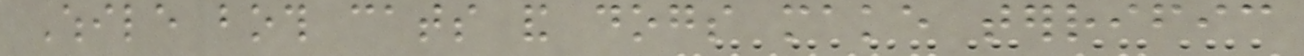While both cats and dogs make terrific
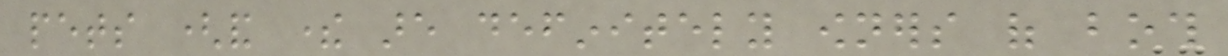pets (and there are definitely owners of both
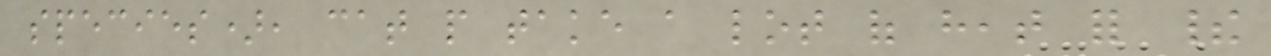species), cat people take a lot of heat for their
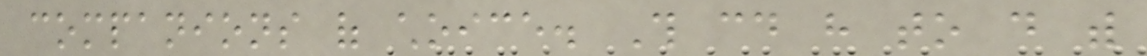companions of choice. This could have to do with
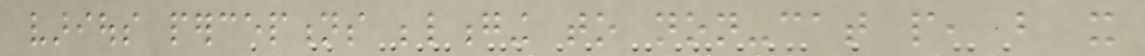various perceptions belonging to non-cat people, but it
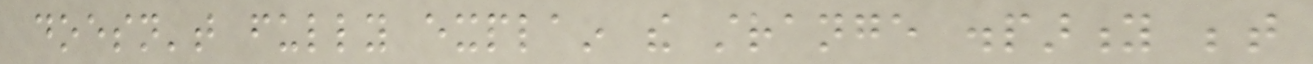doesn't fully explain the strange disparity between
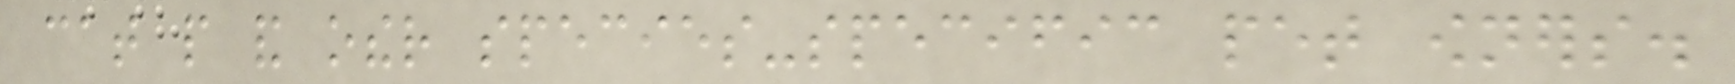cat people and other species-specific pet owners.
